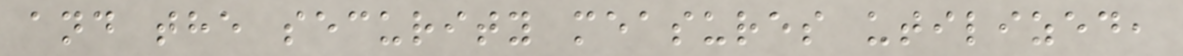and the security measures utilized,
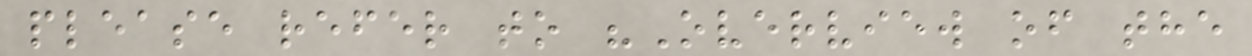please refer to "Overview of the
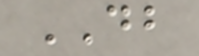DB
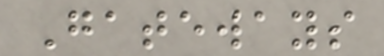Gateways
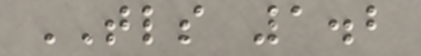TLS 1.2
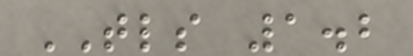TLS 1.2
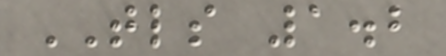TLS 1.2
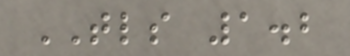TLS 1.2
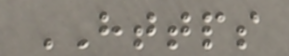HTTPS
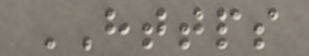HTTPS
